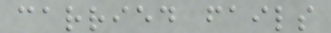carried fails
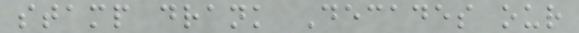stamp drank Decades our
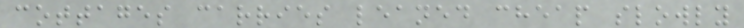cottages carries leaned cheap slowly
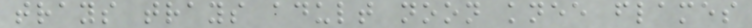trays trays adult noon knee flames
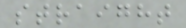straight
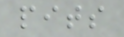pits
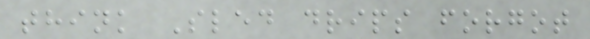think Sled drips forgot
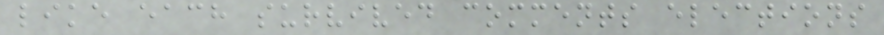like each survived comments elections
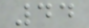44
